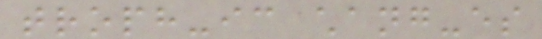troph-ic chang-es
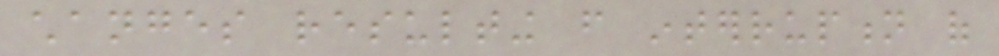changes resulting from interruption of
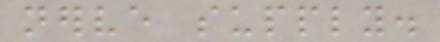nerve supply.
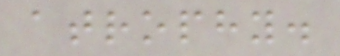atrophy.
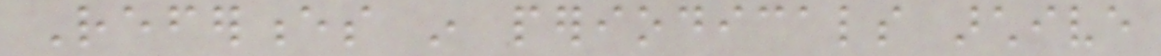References in periodicals archive
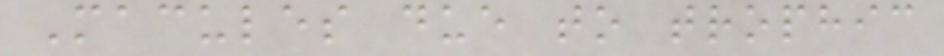Macules due to trophic
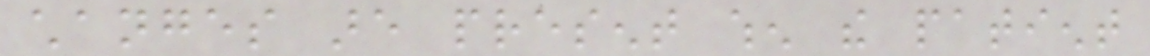changes are present when the patient
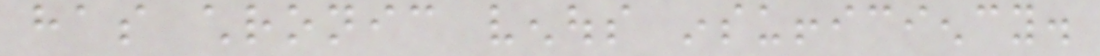has chronic venous insufficiency.
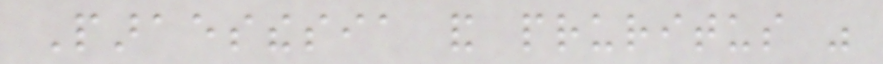Paraesthesia and pruritus was
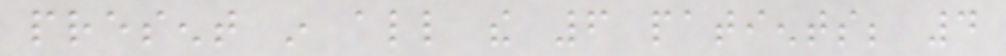present in all the 6 patients; 4
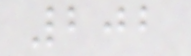202
